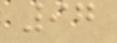97
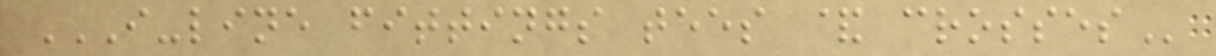I-LINE FITTINGS TEES & CROSSES
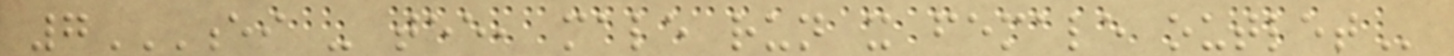7EI - TEE, MALE RUN X FEMALE OUTLET
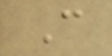C
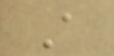A
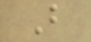B
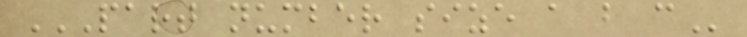PART NUMBER SIZE A B C
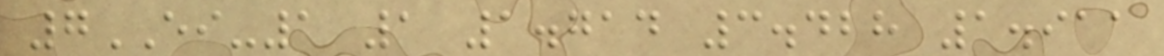7EI-1 1 1.714 3.428 1.911
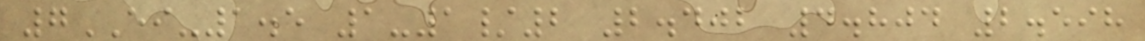7EI-1.5 1-1/2 2.402 4.804 2.598
